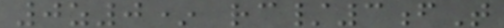0z0* rc/3fT
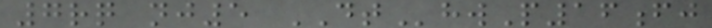7rq nj5 DThwP16fj
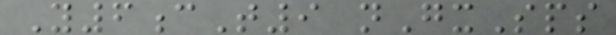Y6cT9 nGxSps
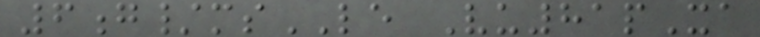6g/msLE Vu81pXa
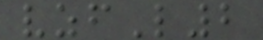vzfL2
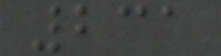231
